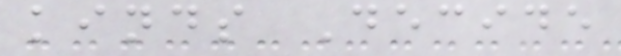kinds Decide
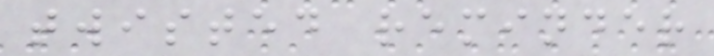twisted reminder
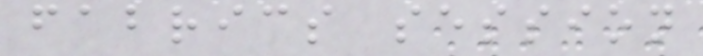fabrics session
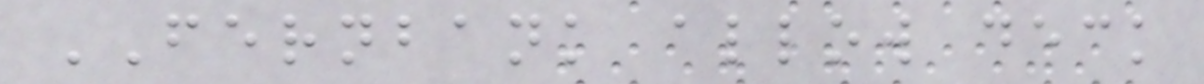FERNBANK allow deck
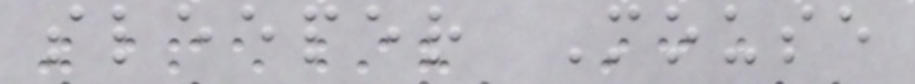sleeper Mouse
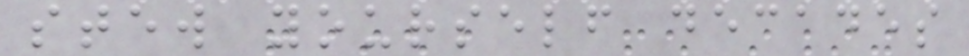stew yourself decades
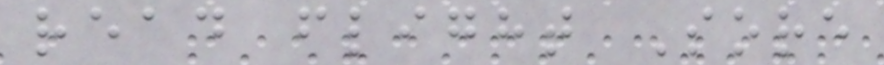read flight Sore
